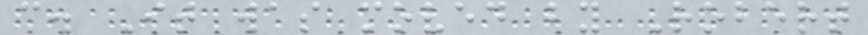c. It was moved by Robert
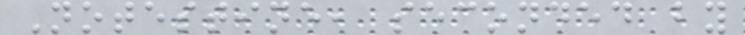Notestine, seconded by
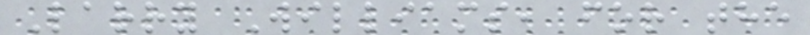Larry Williams, for the
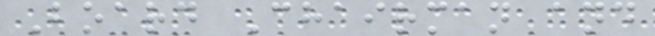Board Chairman and
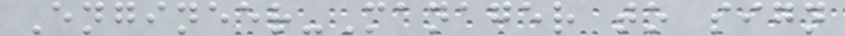Engineer-Manager to sign
